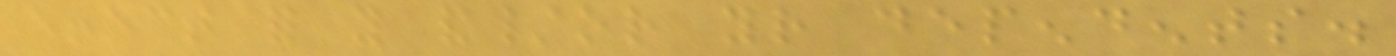effect for you and/or your dependents.
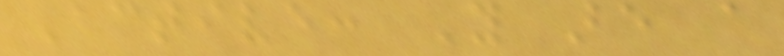Active: You are a
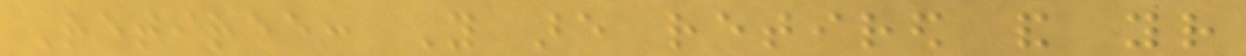Retiree: You are retired and your
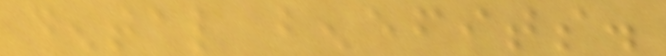dental benefits.
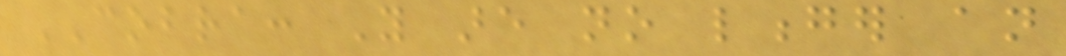COBRA: You are no longer an
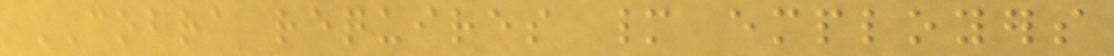COBRA requires many employers
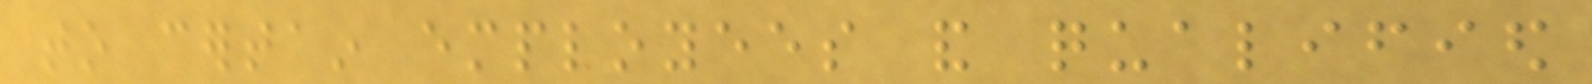to certain employees and qualified
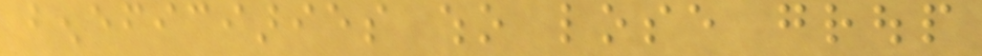beneficiaries who lose group
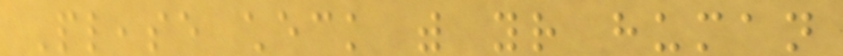Please check with your human
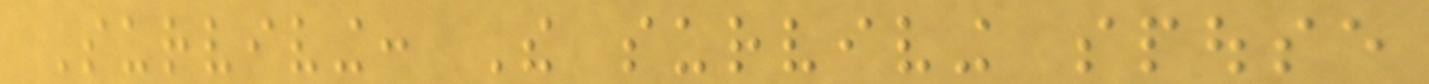Surviving: The surviving spouse
